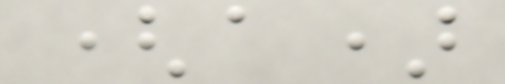(a)
